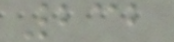232
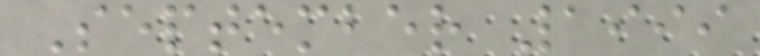September 1999
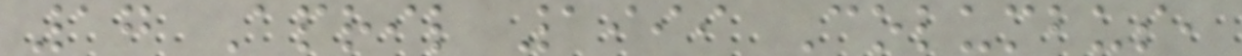17 April 1999 Columbus,
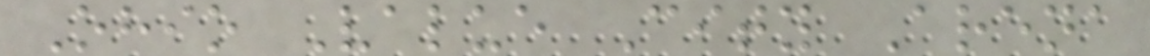Ohio Value City Arena
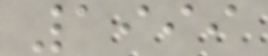1999
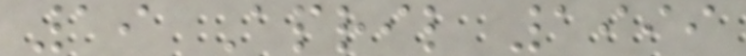19 April 1999
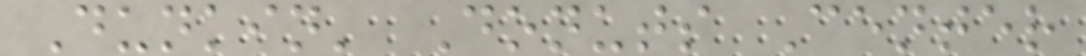Dunkin' Donuts Center
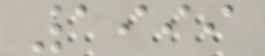1999
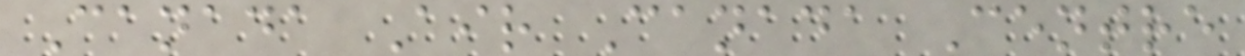Canada Air Canada Centre
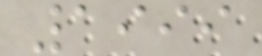1999
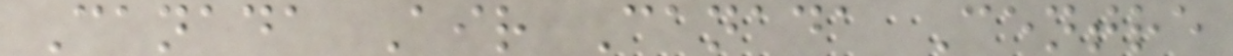Canada Air Canada Centre
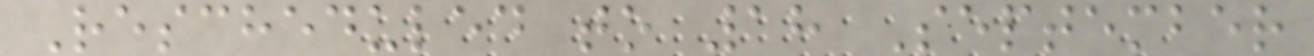Rescheduled to 18 September
